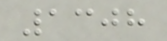1308
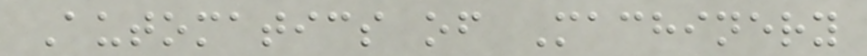Automatics of Machinery
